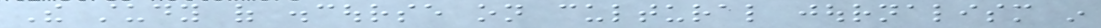The study of discourse on cultural journalism in
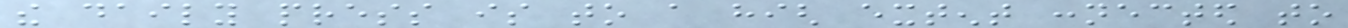the daily press is to a high extent connected to
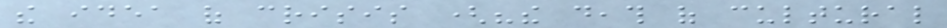the idea of crisis ("the death of cultural
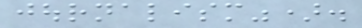journalism").
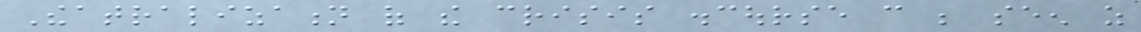Theatralization of the crisis discourse can be seen as
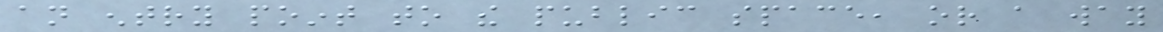an entry point to the public space, or a way
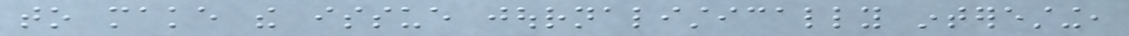to make the issue journalistically interesting,
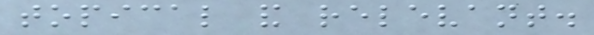topical and relevant.
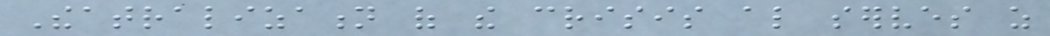Theatralization of the crisis also serves as
